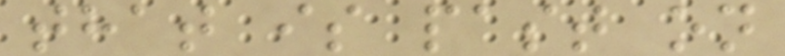that is past on
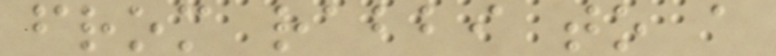from rabbi to a
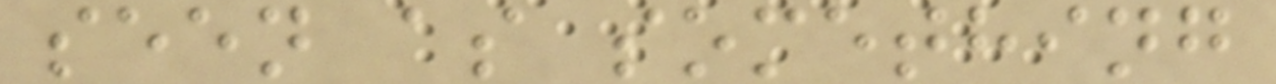seen as something
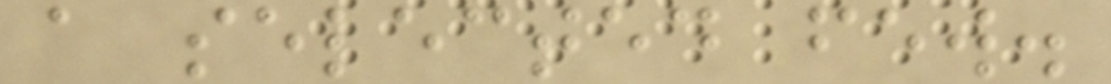a selected few.
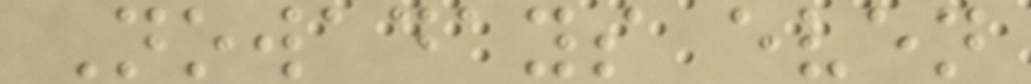Nowadays even
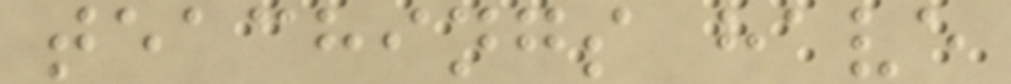teachings have
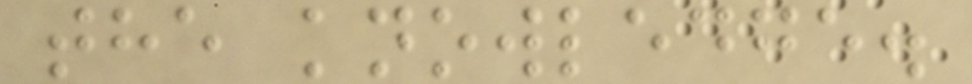the knowledge.
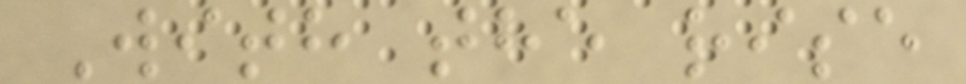With the rise
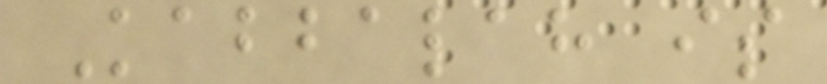Kabbalah is
